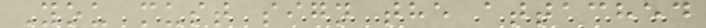You must sign the attached
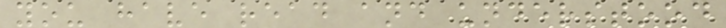you have read and understood
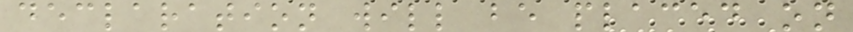declaration will be placed on
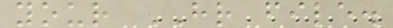your HR file.
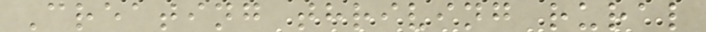Creating thriving rural
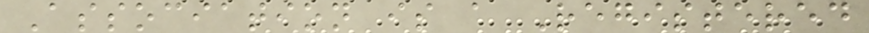Association is a Registered
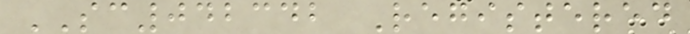SC042342 Registered
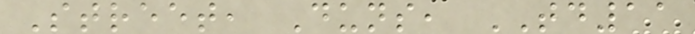Street, Duns, TD11
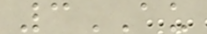3AU
